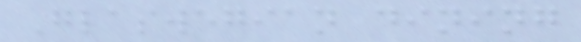Glaswegian dining
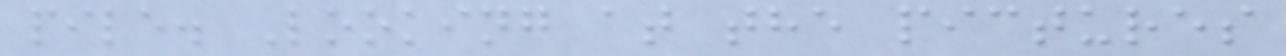pile. Looking at the pictures
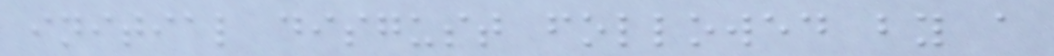initial disgust followed by a
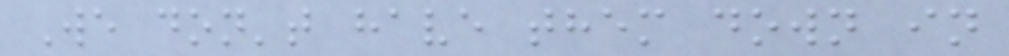We don't have them down in
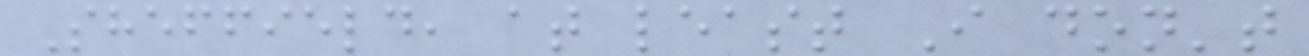Sheffield, at least I don't
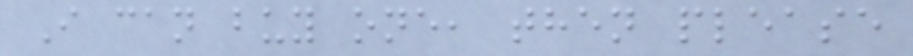I can buy one, then please
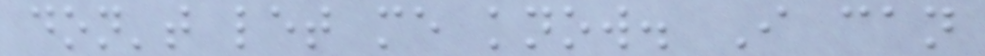don't let me know. I can
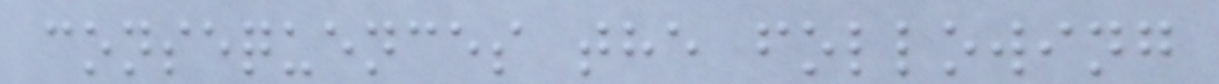consequences the following
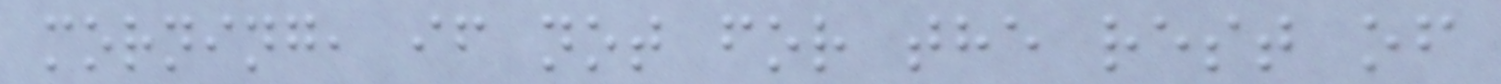morning, if not for the rest of
